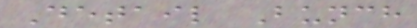Detail Bunch
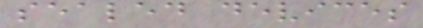sealed devices
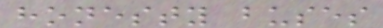honesty buses
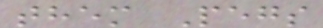them Pegs
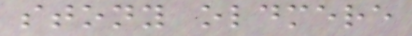stony oldmere
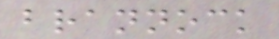brannock
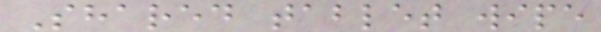Shared tablet wipe
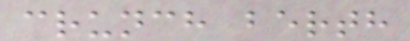crunch berth
